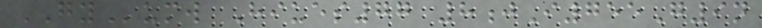GYumw Hiues77 8jI755G9n
